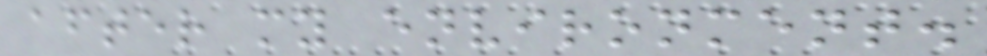after my environment.
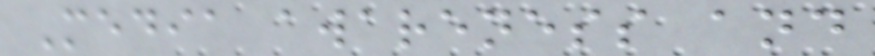Media awareness and
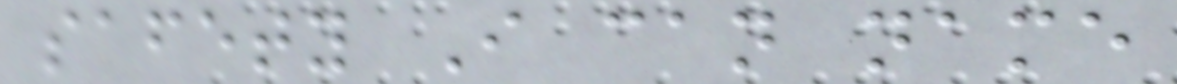safety I can name
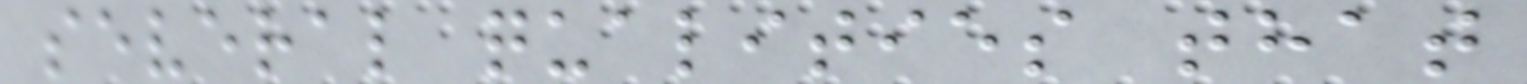several qualities that
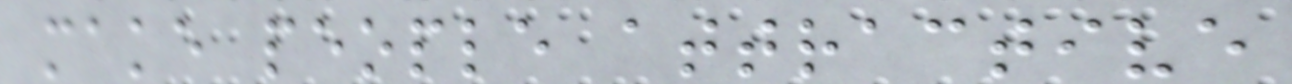make people attractive
